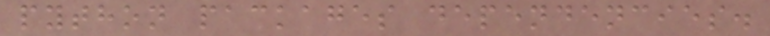python packages dependencies.
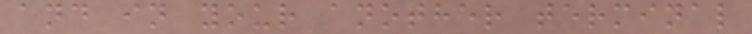and in your another terminal
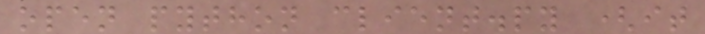open python client.py (it
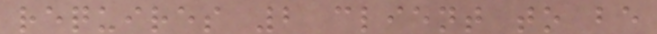requires 2 client to be
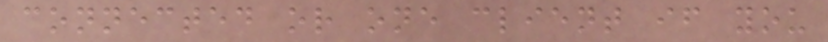connected or one client if you
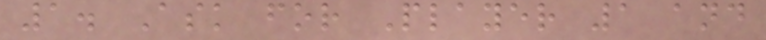1. Ask for Player 1 and
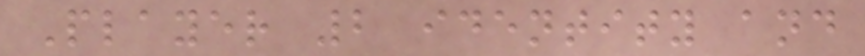Player 2 identity and
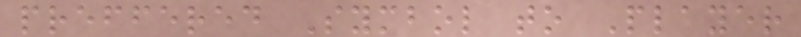preffered Symbol to Player
